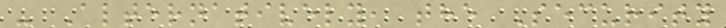- Alternatively, the Security
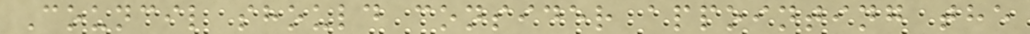Council should consider appointing the
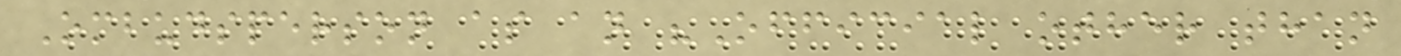Ombudsperson as an "Official other than
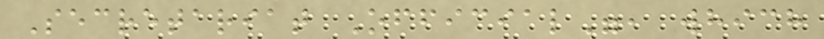Secretariat Official", which
